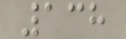138
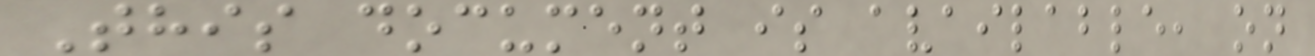This document is available, on
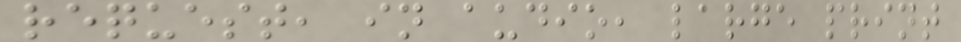request, in audio, large print
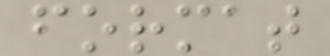format
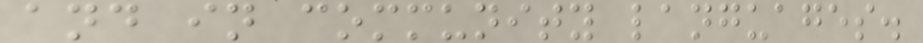and in community languages.
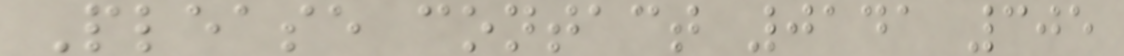Please contact 0141 305
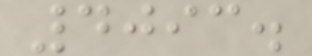4093.
